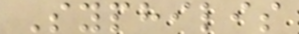Syphilis
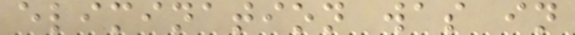elimination was in
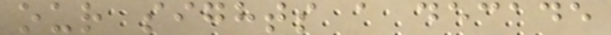our sights a decade
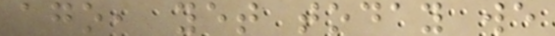ago, yet today we
